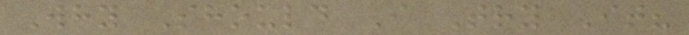Why Should I Try It?
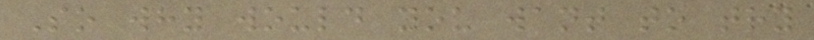So why would you want to try
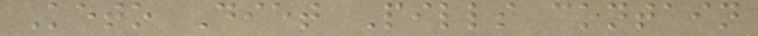Keto Diet Pills contain
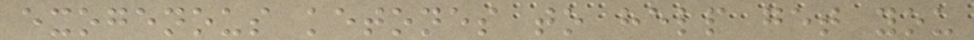exogenous ketones to help get you
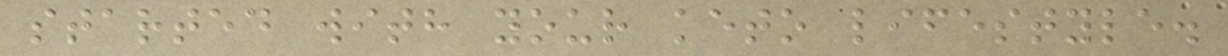started with your keto lifestyle.
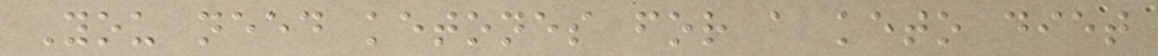You need ketones for a keto diet
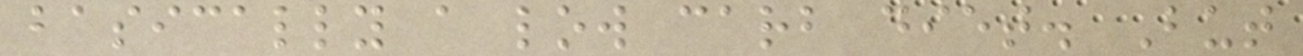basically a low carb diet. But
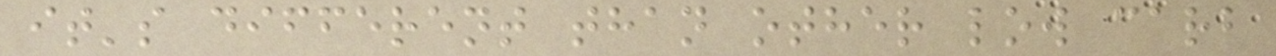it's different than other low carb
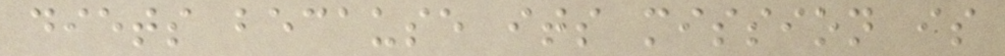diets because its mission is
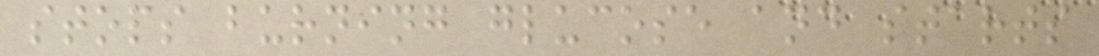stops burning glucose and starts
